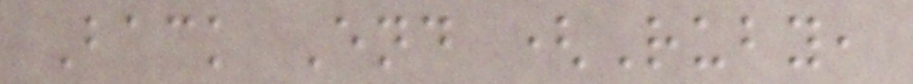Back End (Ruby,
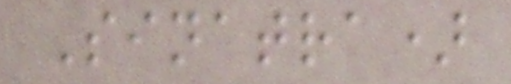Sinatra)
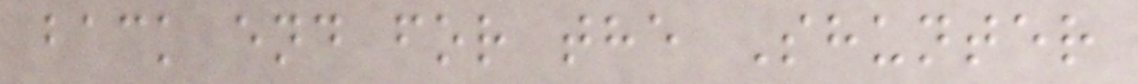back end for the Shunter
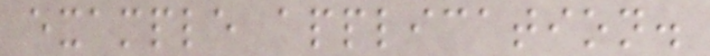example application.
